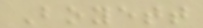Boyett
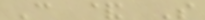C & S
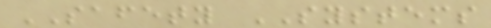SAFETY SYSTEMS
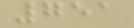751
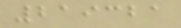219321
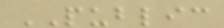PUBLIC
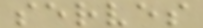serves
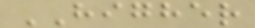HIGHER
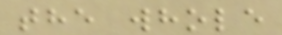the whole
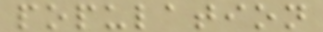population
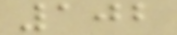102
